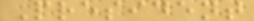President
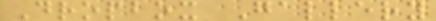Dropbox Gallery
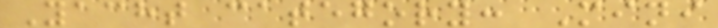Yacht category: Mini
